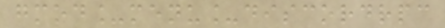gmod_menu_discordrpc
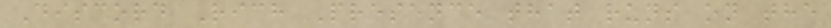Discord Rich Presence that runs on the
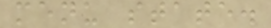menu state.
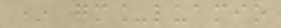* gm_luamio
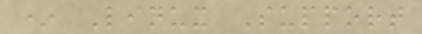* Linux Support
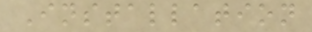Installation
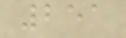251
